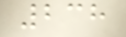238
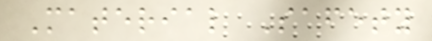Material Safety
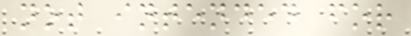not intended for
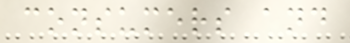consumers and
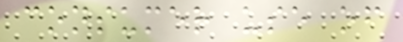consumer use of
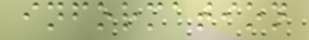information
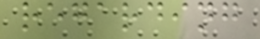regarding
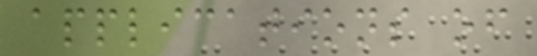applications of
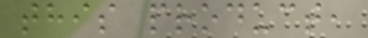this product,
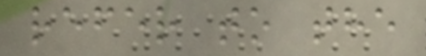refer to the
